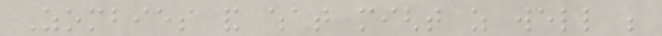Zombies and what might as well be
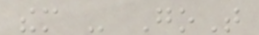them - GoT
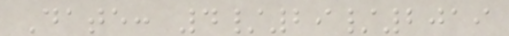Date: 4/29/2019
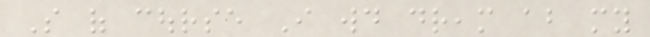So of course I would dream about my
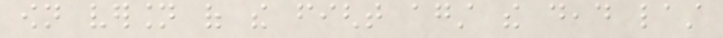own version of the fight against the dead last
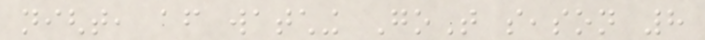night, after watching GoT season 8
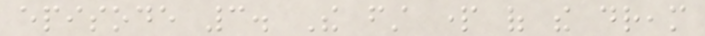episode 3. The first part of the dream
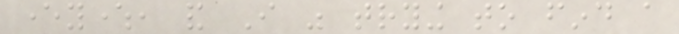everywhere, and I was trying to find a
